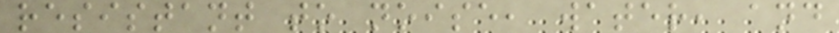resistant to noise, water, and
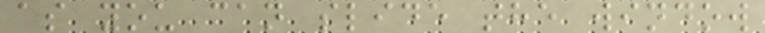as you can slide the window
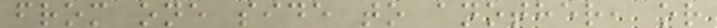from one side to another, or
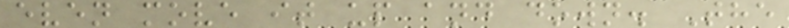even move it up and down. The
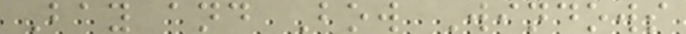Bay and Bow Windows
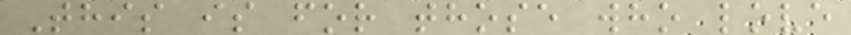This is for those who love
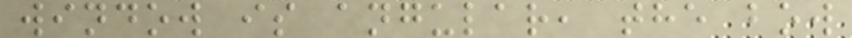window is angular, the bow
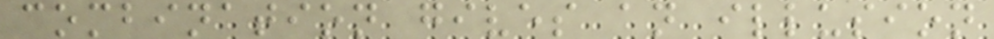combination gives an illusion
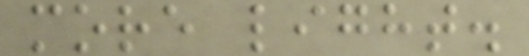more light.
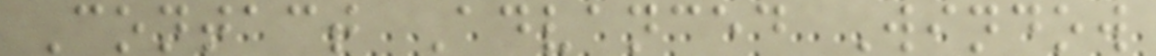Contact Advanced Window
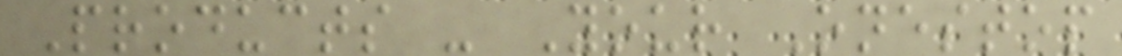Products - Your Onestop
